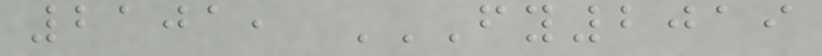2101, FY2019
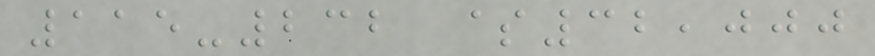115-232 $32,000
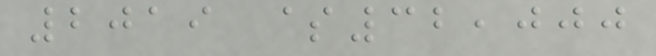2019 $32,000
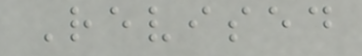Revised
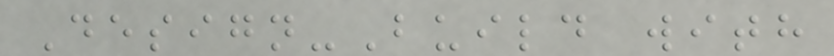Design-Build with
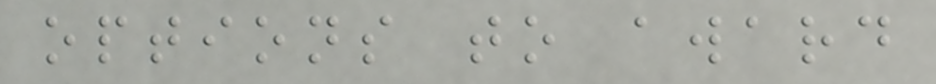options to award
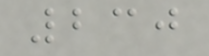230
